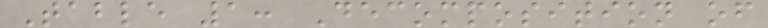Table 1: Decomposition of
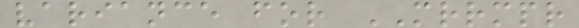variance for MRRMPR
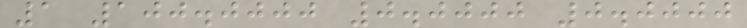1 100.0000 0.0000 0.0000
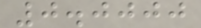0.0000
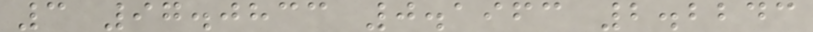3 97.0833 0.1963 2.2243
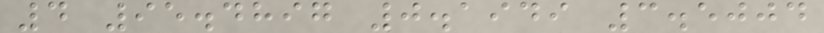4 95.4897 0.1949 3.5004
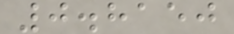0.8150
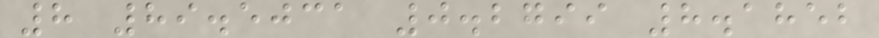8 89.5031 0.2799 8.1852
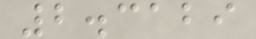2.3129
